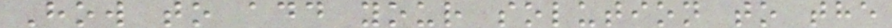How to add your solution to the
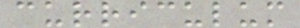curriculum
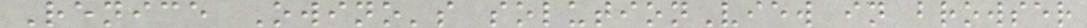Renice Owino's solutionView in browser
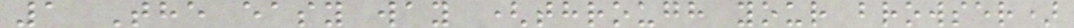1 The easy way (through your browser)
